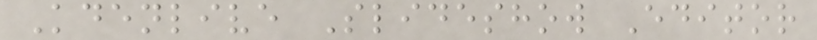Kdenlive Slideshow Editor
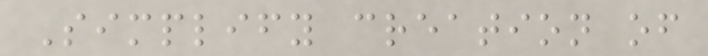Simplify creation of
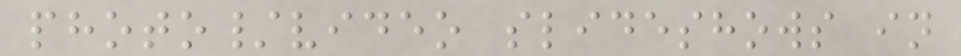photo/video slideshows in
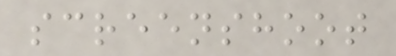screenshoot
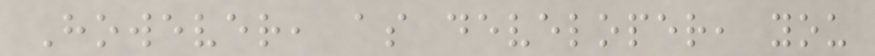However, as developer, you
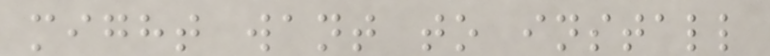might want to install
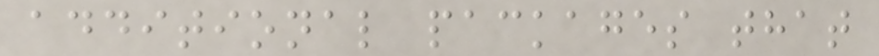additional packages that
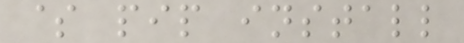$ pip install
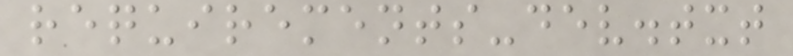requirements-dev.txt
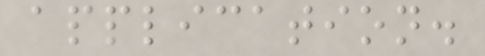application.
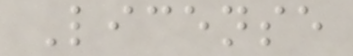License
